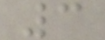3
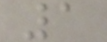1
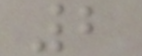2
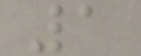1
